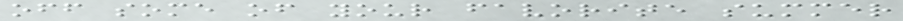off some of your favorite summer
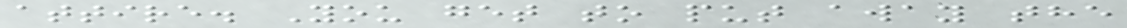attire. You get to put away the
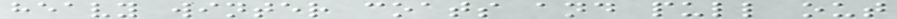heavy winter coats and pull out
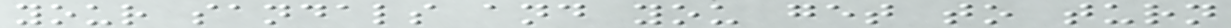your sandals and you get to turn
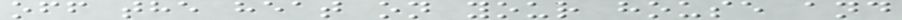off the heat on your house and
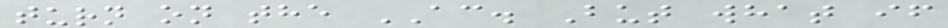turn on the AC. But what if
